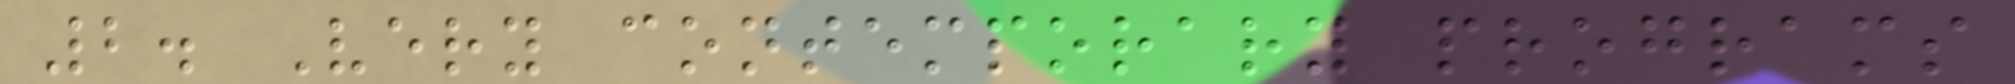2. Very contemporary programs
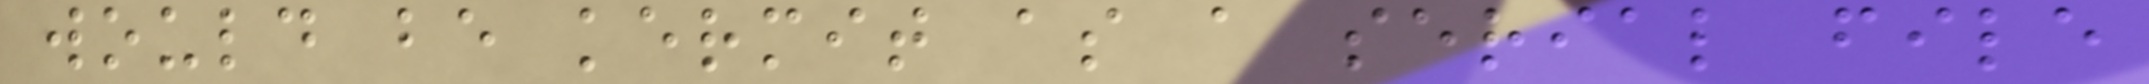would be kermit as a serial file
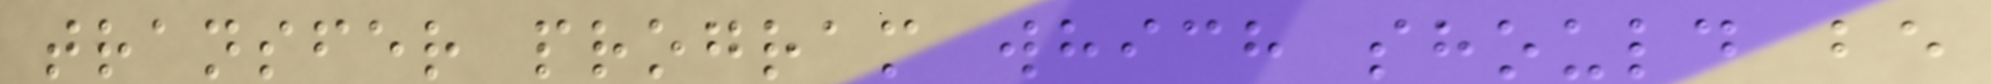transfer program which should be
